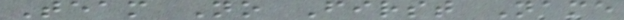Team No First Name
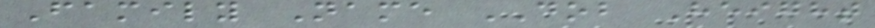Family Name DOB Height
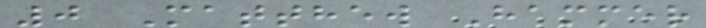0 Matthew Hammer
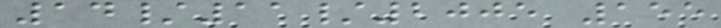14/11/2005 155
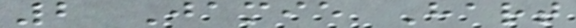2 Jamie Hart
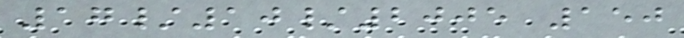17/10/2005 150
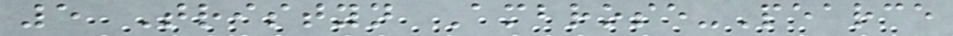5 Tristyn Ambrose-Pearce
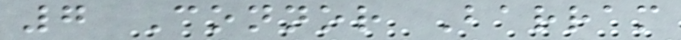7 Connor Barram
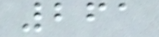261
